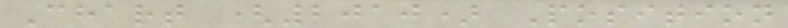Chart (2010) Position
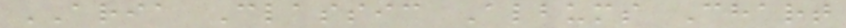ARIA Classic Albums Chart
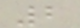2
